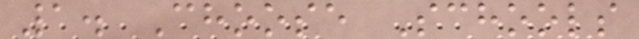1. Choose Schools
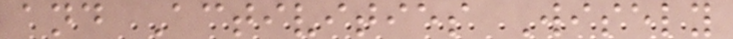and Activities Wisely
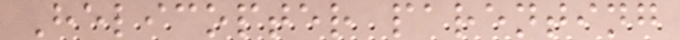Helicopter parenting
